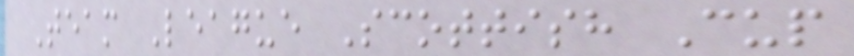Team League Scottish Cup
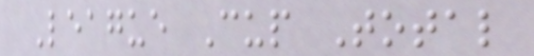League Cup Total
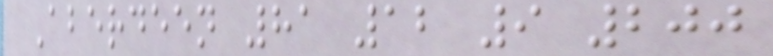Aberdeen 81 12 9 200
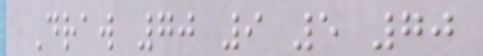Draw 70 9 5 70
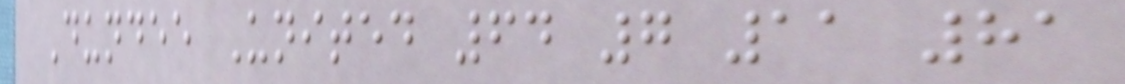Dundee United 64 7 11 81
